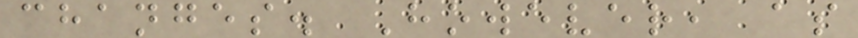changes. However, as
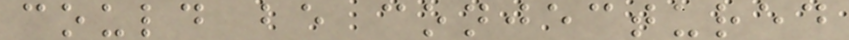could be conjectured
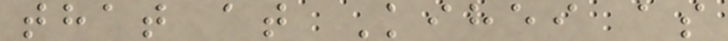that at Kihei as
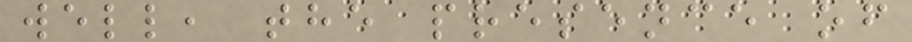well, the presence of
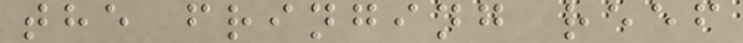the fringing reef
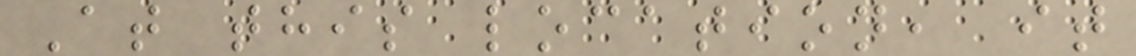At this location, it
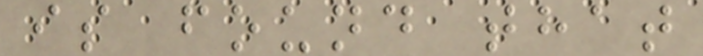is found that
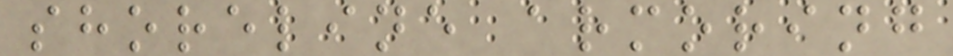shoreline armoring
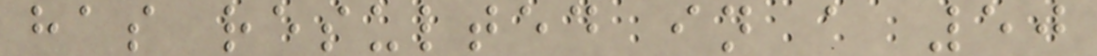has resulted in a 50
